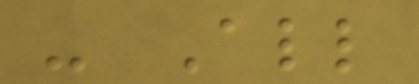- All
